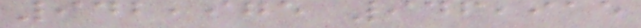942,975 946,915
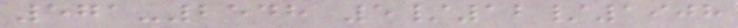571-2548 5/12/1908
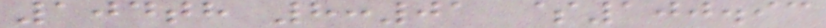104th 8:01 $100.93
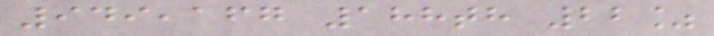949,167 188th 22%
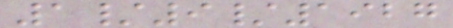1/9/1927
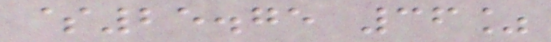$25.75 36%
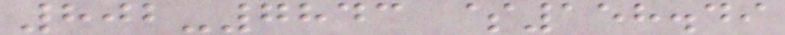802-7843 $158.49
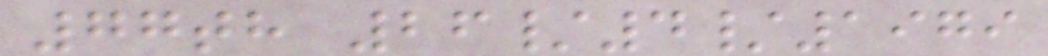77th 26/4/1979
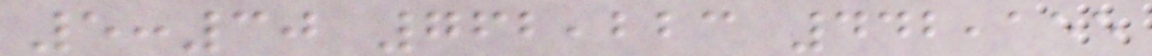5:30 762,223 442,155
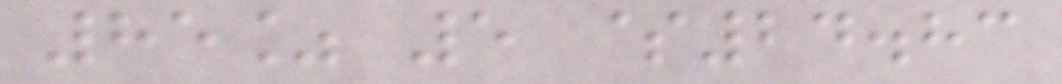85% 5 $24.83
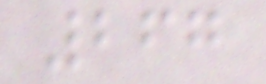267
